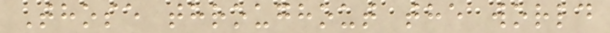Those throughout the world
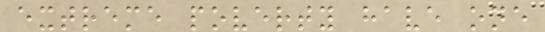extreme poverty have one
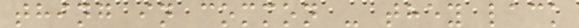thing in common - they lack
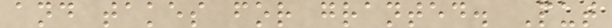and takes for granted. Put
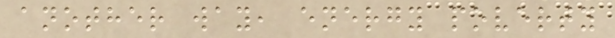another way, energy poverty
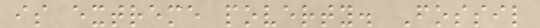is extreme poverty. Fossil
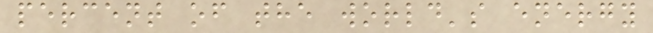percent of the world's energy
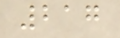217
